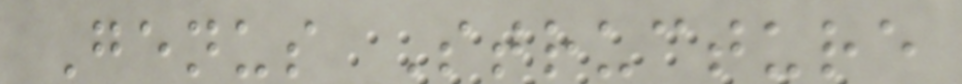Genus Structure
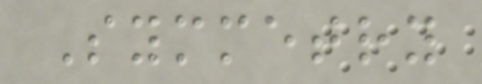Symmetry
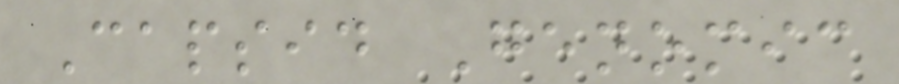Capsid Genomic
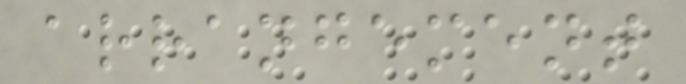arrangement
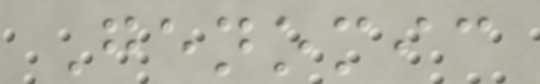Genomic
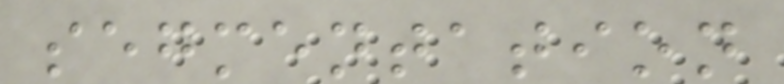segmentation
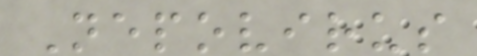Nepovirus
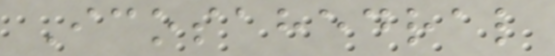Icosahedral
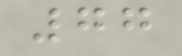77
